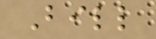Bill
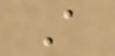A
